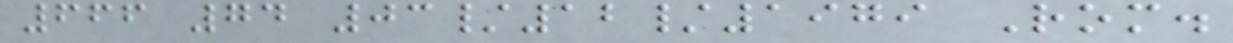666 74 03/12/1979 Rom.
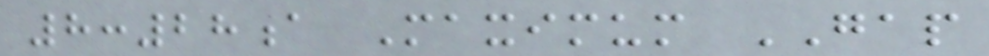8:28a Maximum GAP
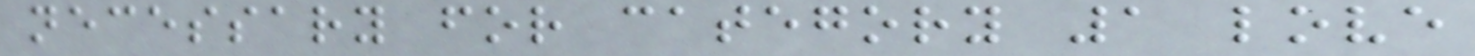necessary for category 1 love
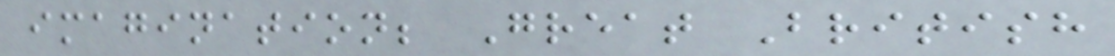imagination; Great British
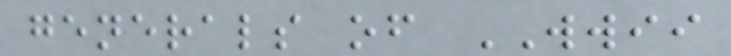generals of WWII
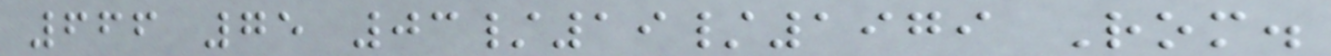666 75 03/19/1979 Rom.
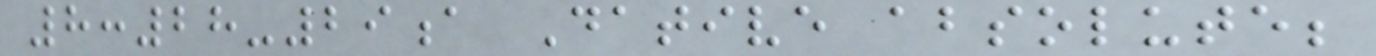8:28-29a Dative absolute;
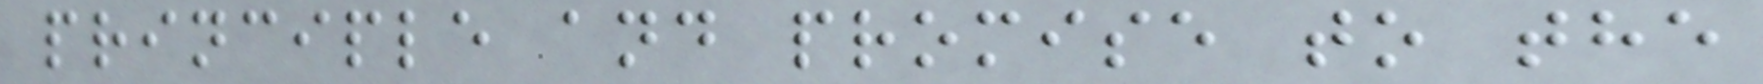principle and promise to the
